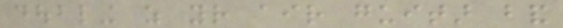doubling as your air guitar band
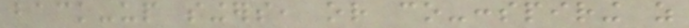back-up singers, or co-conspiring as
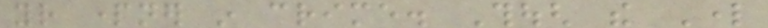your partner in crime. Though the Lord
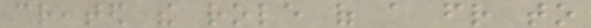created the role of a friend to
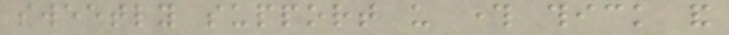sweetly support us through thick and
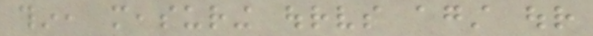thin, measuring ourselves against our
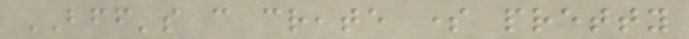BFF's can create some pretty
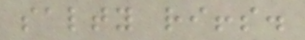salty riffs.
